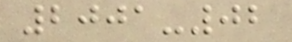2001-02
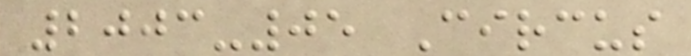2003-05 Circus
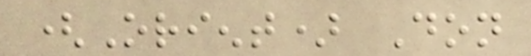(Orient) Don
